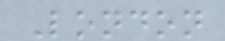London
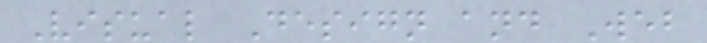Visual Design and Web
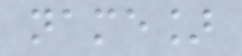name]
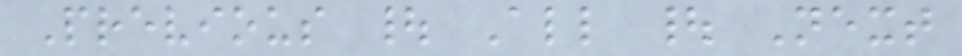Previous | All | Next
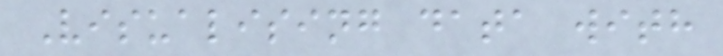Visualising data with
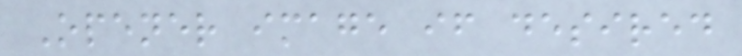Opener image if desired
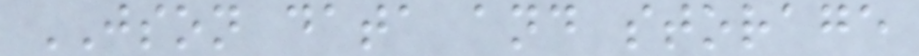JSON data and storage
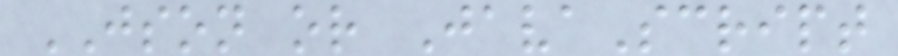JSON or JavaScript
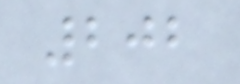202
